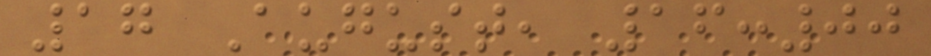17 August, 16:00
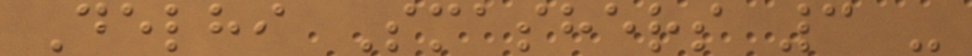Delhi Smashers 3 -
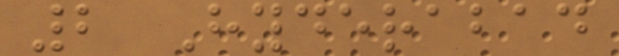2 Hyderabad
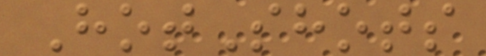HotShots
